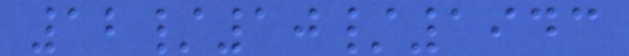12/10/1943
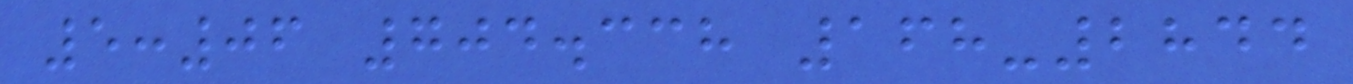5:06 704.338 168-2844
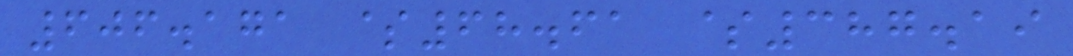606.171 $68.61 $387.19
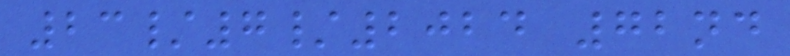23/7/2024 72nd
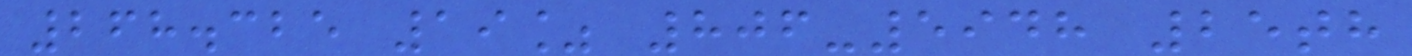268.325 19% 806-5948 25th
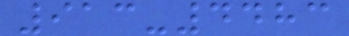913-4483
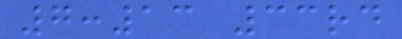7:13 33rd
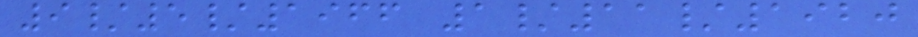9/5/1966 1/11/1920
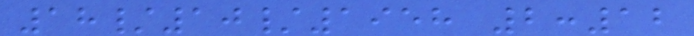18/10/1958 2:12
